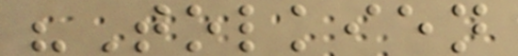"Tolkien
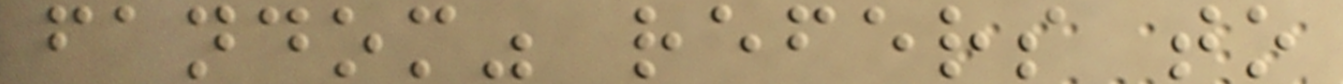fandom" refers to
